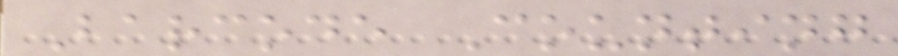Barcode Counting
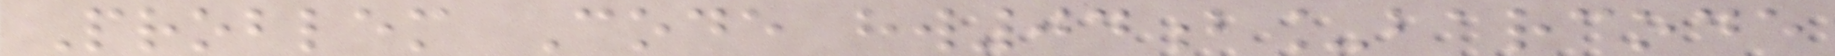Problem Code hw04b_barcode
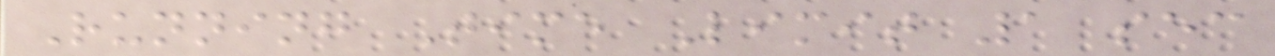Running Time Limit 1 sec
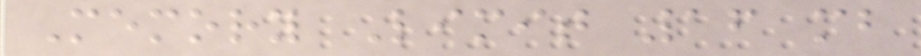Memory Limit 16 mb
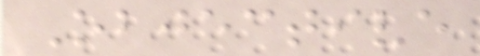Objective
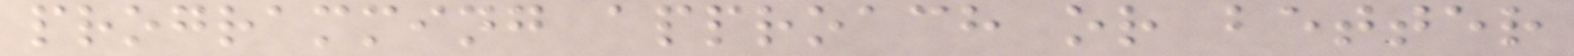programming approach or better
